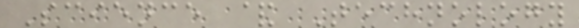Science & Technology
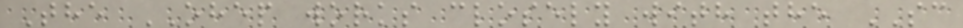The OHEP works closely with the SC
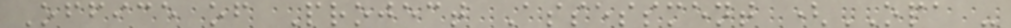Office of Project Assessment (OPA -
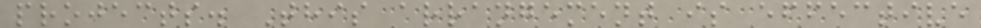projects. This arrangement is effective
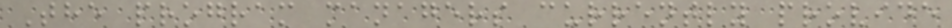The program managers currently provide
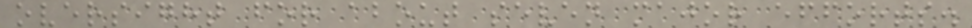oversight for about seven major efforts.
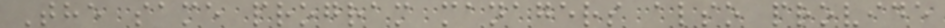The same program managers also provide
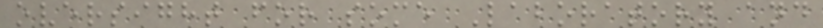oversight for some Laboratory and
